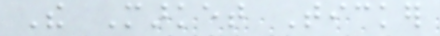The Market Ticker
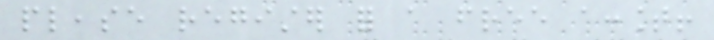please register for a free account!
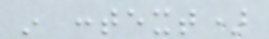in context)
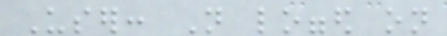User: Not logged on
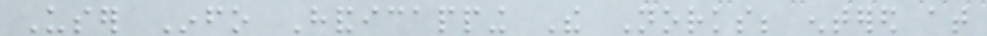User Info Handicapping The Norks; entered at
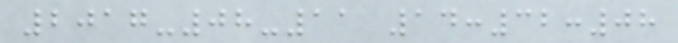2017-08-11 14:32:08
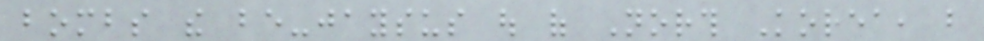bombs the be-jaysus out of North Korea, but
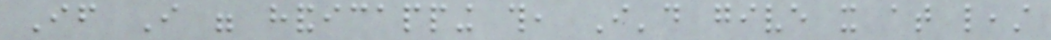If I were handicapping this, I'd give it at least
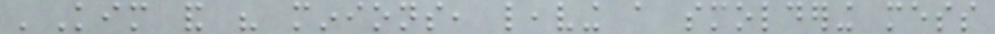'Kim and his minions, leaving a smoldering mess
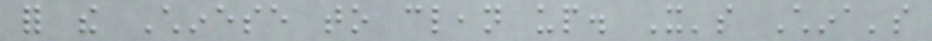for the Chinese to clean up. It's China's
